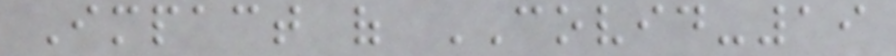Impact of COVID-19
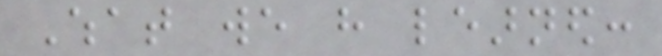What we have learned:
